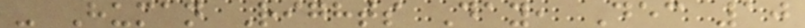- Human Rights Day, Dec 10
